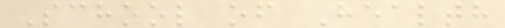School of Health
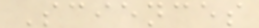Sciences
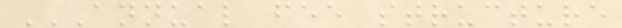ANNUAL FEE STRUCTURE
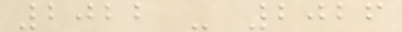2022 - 2026
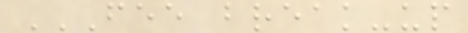FEE BREAK-UP
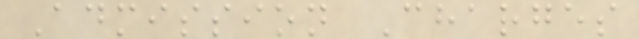Admission Charges
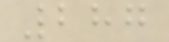287
